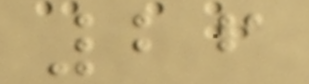26
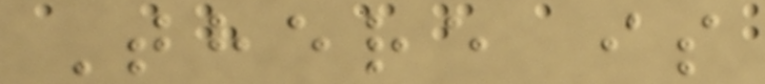There is
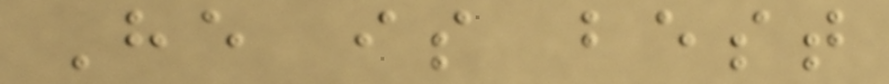He is best
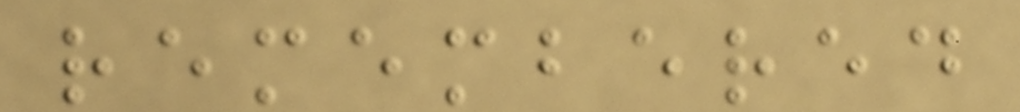remembered
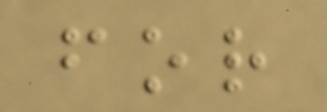for
